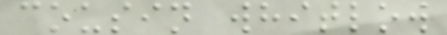cousin whitlow
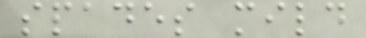spades mild
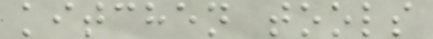kitchen tools
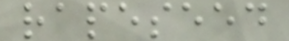rapeseed
